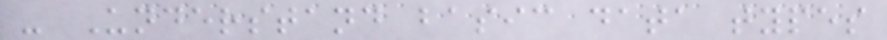- Understand basic data types
